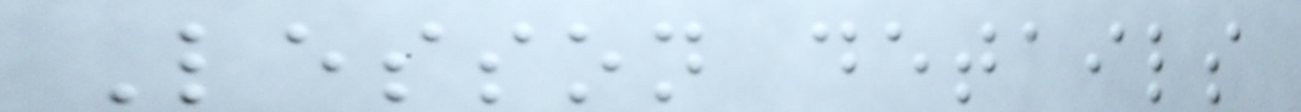Lesson details
